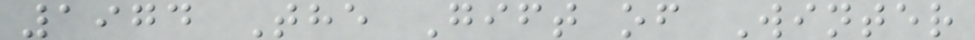1974 The Gift of Winter
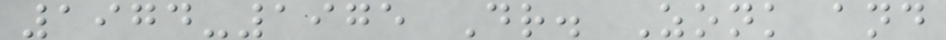1974-1975 Dr. Zonk and
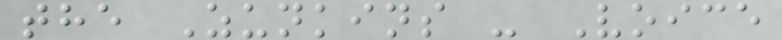the Zunkins - Voice
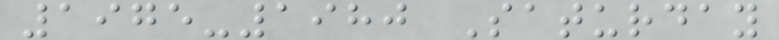1975-1980 Saturday
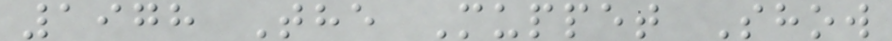1978 The Muppet Show
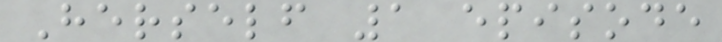Herself 1 episode
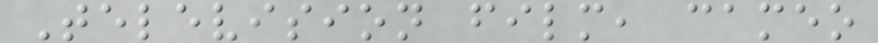Television film, cameo
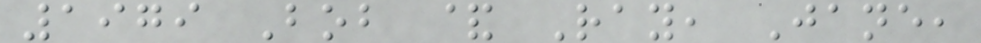1979 Bob & Ray, Jane,
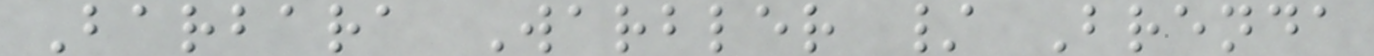Barbara Warbler / Brenda
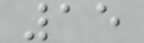15
